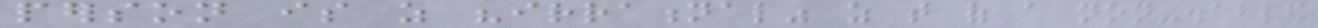person is as "irrational" as that of a non-disabled
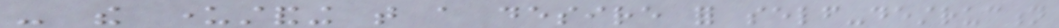- the understanding that a desire for self-destruction
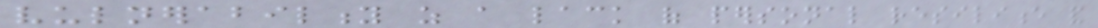vulnerability as a lack of personal resilience and
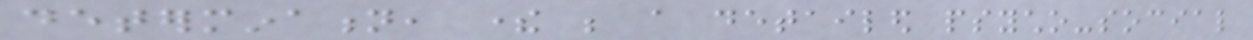determination, there be a detailed psycho-social
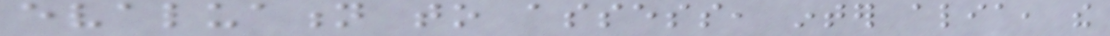evaluation to assess, inter alia, the
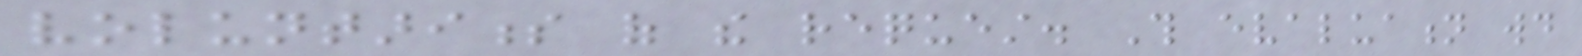voluntariness of the request. This evaluation would
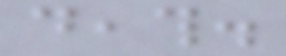death.
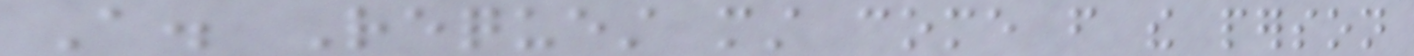A. Request must come from the person
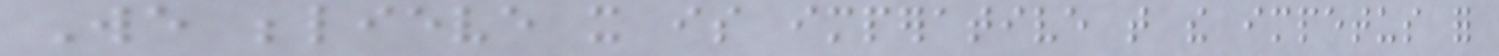We believe it is imperative that the impetus for
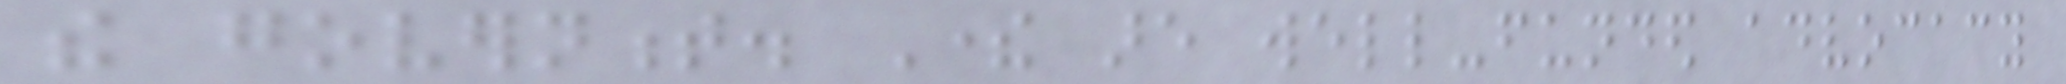the government. There are well-funded advocacy
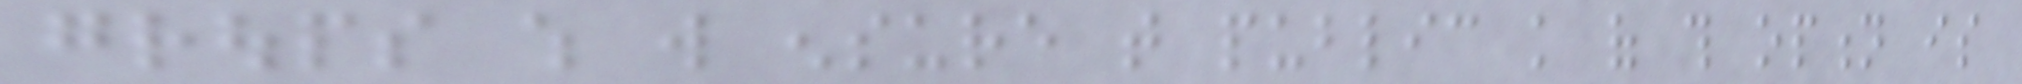groups which will ensure that public knowledge of this option is
